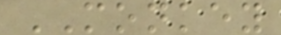MONKEY
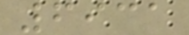6931
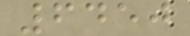6450
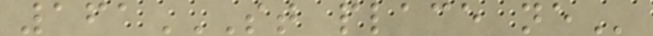161ST PLACE NE
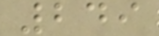249
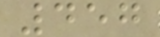457
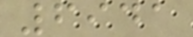6941
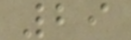29
